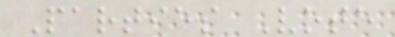Parties Vote
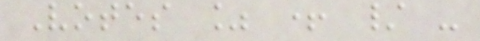Votes % + / -
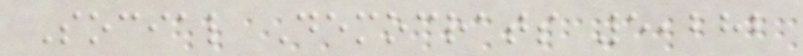Social Democrats 5,282
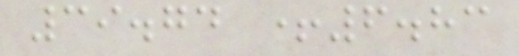39.74 +6.83
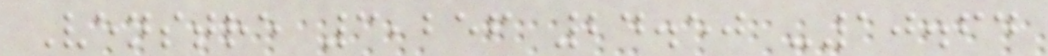Venstre 3,256 24.50 -10.64
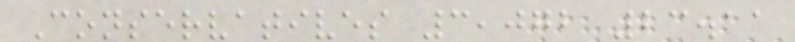Conservatives 3,072 23.11
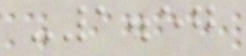-1.57
